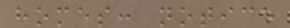homes: notice
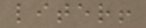liter!
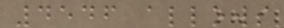4546 allows
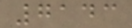7143
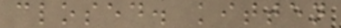closed. kitten
